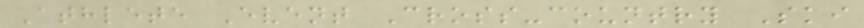Athlete Event Cross-country Ski
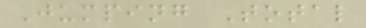Jumping Total
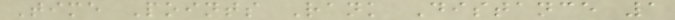Time Points Rank Distance 1
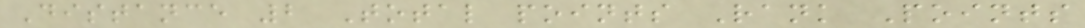Distance 2 Total points Rank Points
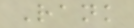Rank
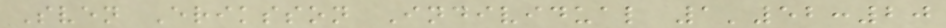Sven Eriksson Individual 1'52:20
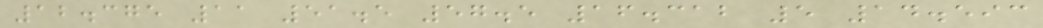12.375 11 51.5 57.5 16.312 5 14.593
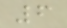6
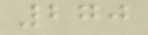270
